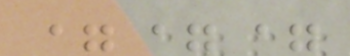===
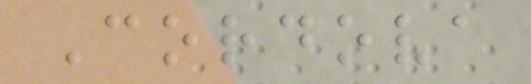Cordova
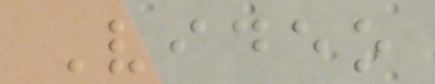Video
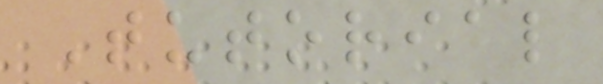Tutorial
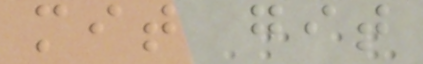mit git
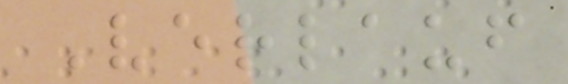Verlauf
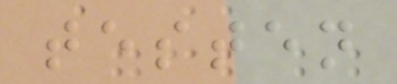testen
